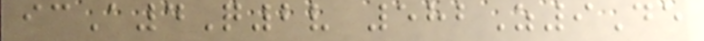icA4Q2v 582Z9De
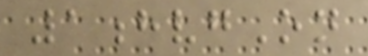1hvgOn
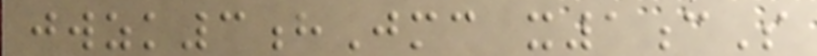jwzk3hJmc x1cS
